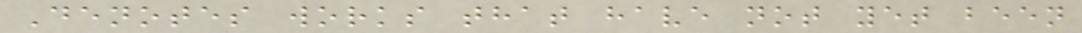Denotes works that have not yet been
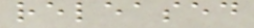released
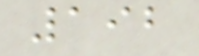192
